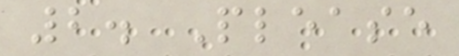2. Please
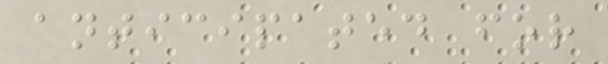anticipated for
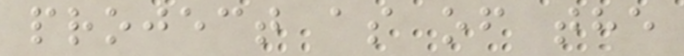project as of the
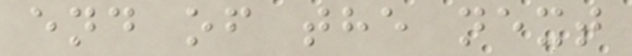end of the next
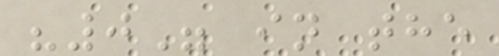"0" in the
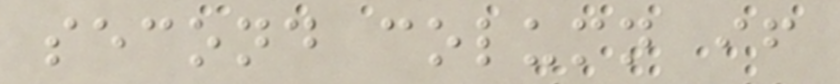second column if
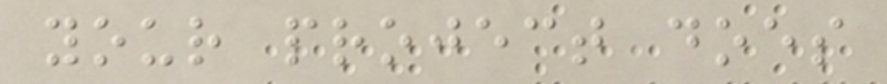your project does
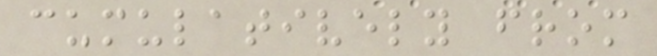cumulatively from
